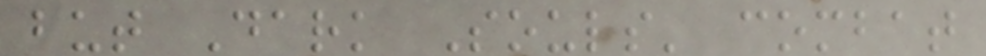but Dark Souls' combat
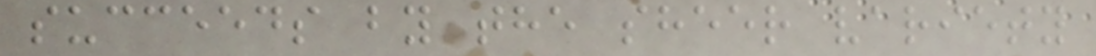succeeds by the sheer variety
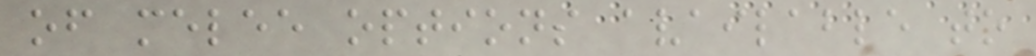of melee options available to
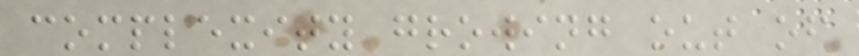complexity growing out of
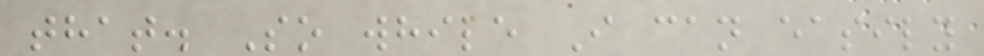that. So while I can easily
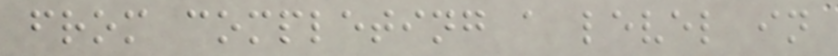from completing a level in
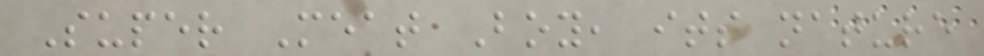Super Meat Boy, its nature
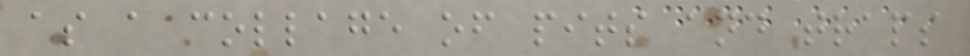as a collage of pits and traps
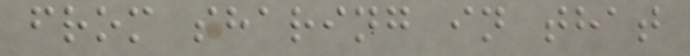from sharing in that
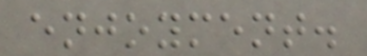enjoyment.
